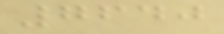7640
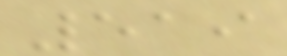519
